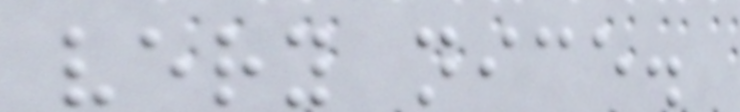very nice.
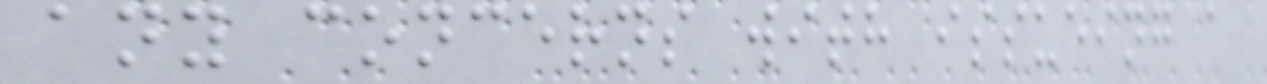any concerns with issueing a
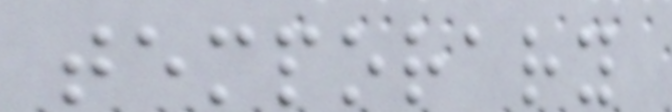temporary
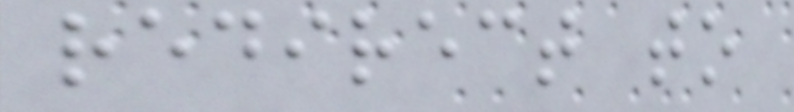redirect to
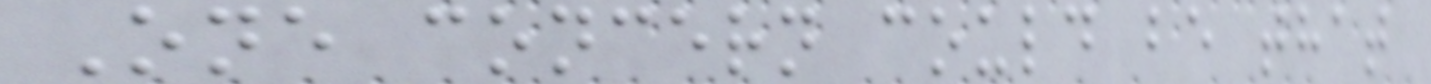One concern could be that
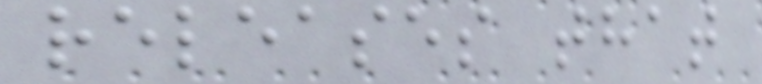releases that
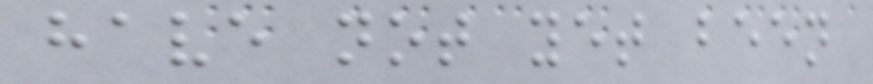have not yet been
